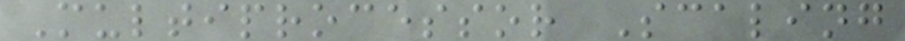Multiprocessor Scaling
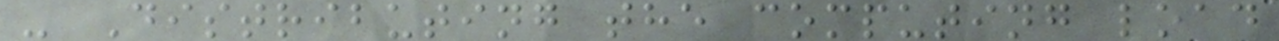- Distributing the computing load
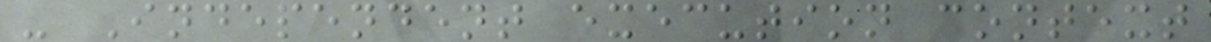- Independent execution context
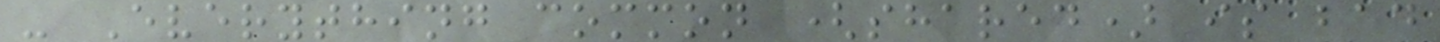- Everything common (shared) is bad
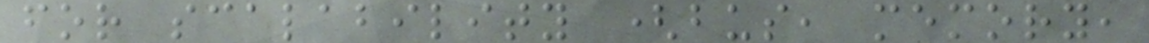for scalability (bus, memory,
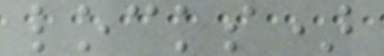locks)
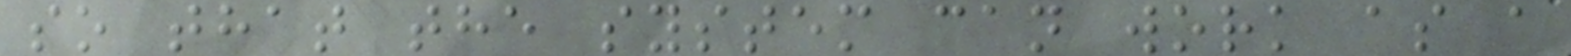so that the system can work as a
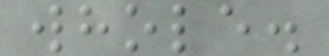whole.
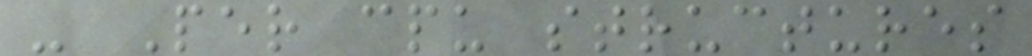- Per cpu structures
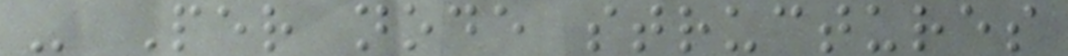- Per node structures
